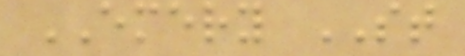EMERY ST
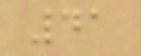41
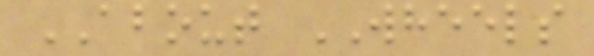ABOUT WHEELS
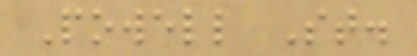Powell St.
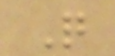Q
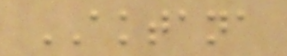AKTANA
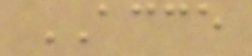ACCE
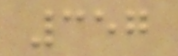357
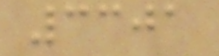3301
